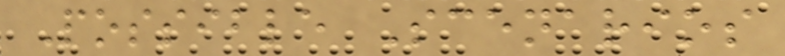Possible Scenarios
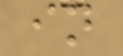in
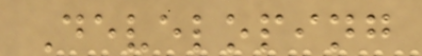Developing
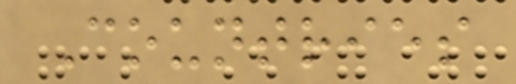Countries
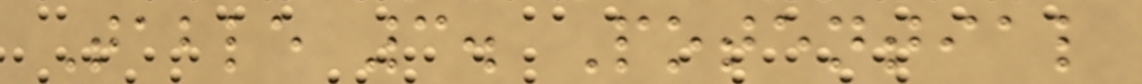Table 3. Potential
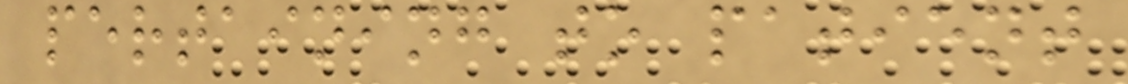pertaining to patient
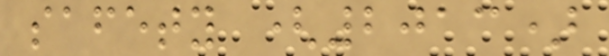safety (2013)
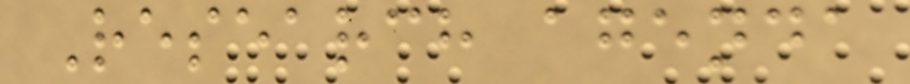Research agenda
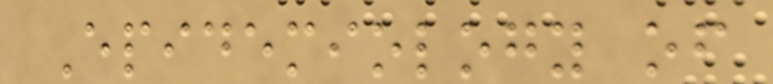Epidemiology of
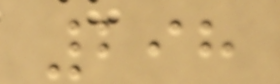298
